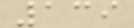139
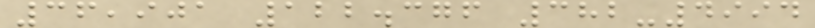36,901 122.376 382-4994
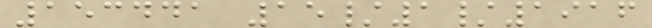153441 15/1/1916
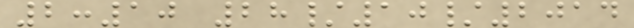2:10 28/10/2014
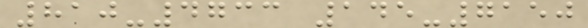810-4733 145-7150
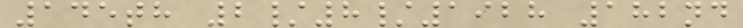145th 2/8/1928 182nd
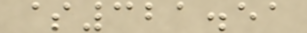$321.51
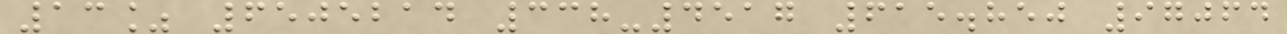13% 6505214 338-4517 615.850 97064
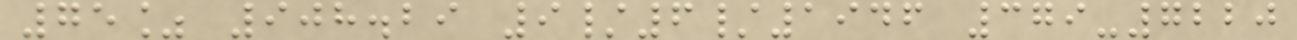75% 908.29 9/6/1946 379-7220
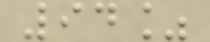94%
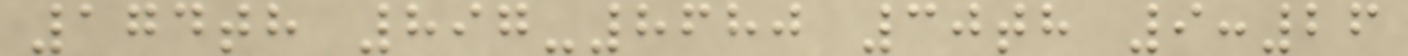174th 897-8680 30th 9:26
